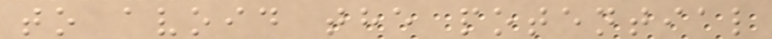to avoid the potential
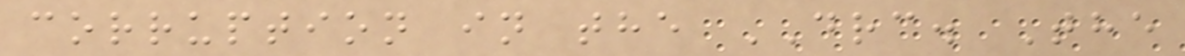corruption in the DRC. The
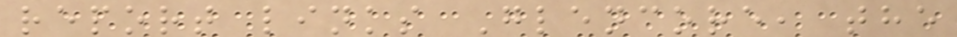report links Glencore, the
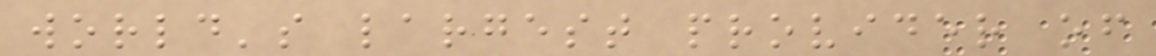world's largest provider of
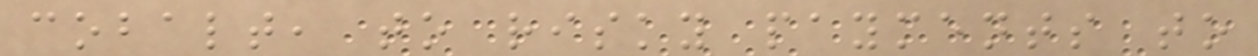cobalt, to risky payments to
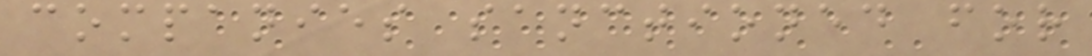companies sanctioned for
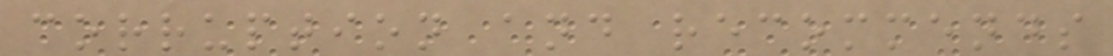corruption and recommends
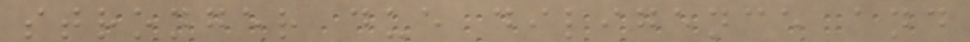stronger due diligence and
